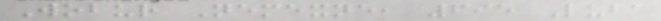Wobur Nemexne, 695 Luba
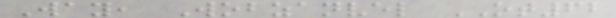Way, Wobzanvel OT62
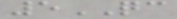5QC
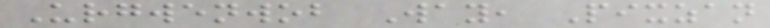Urgwenwob Way, Pixzan
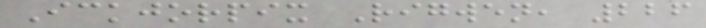Ickjorpix Rigwen, 226
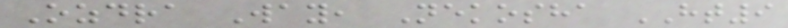Ozdra Way, Nekosha HT9
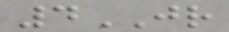4JR
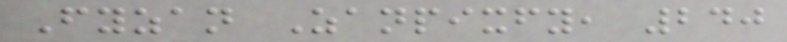Fyzan Zanpixfy, 240
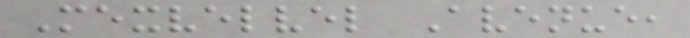Mexvelvel Avenue,
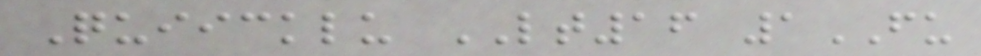Quiicklu LT16 1FU
